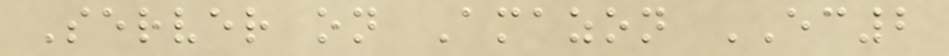Server on Amazon EC2
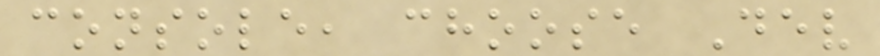console, choose Dev
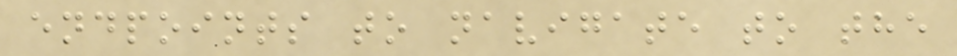endpoints to navigate to the
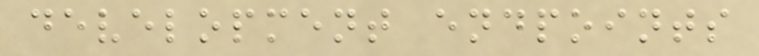development endpoints
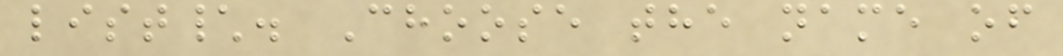list\. Choose the name of
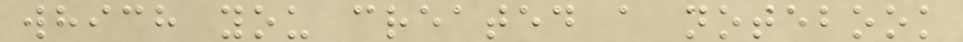which you created a notebook
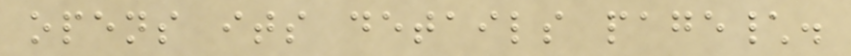opens its details page\.
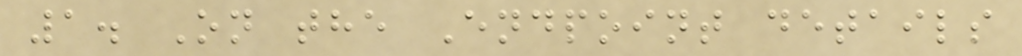1. On the Endpoint details
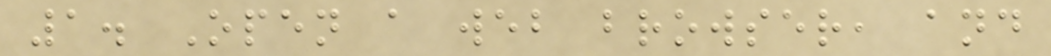1. Open a web browser, and
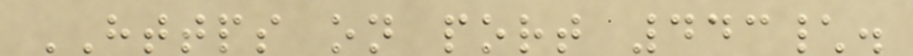HTTPS on port 443\.
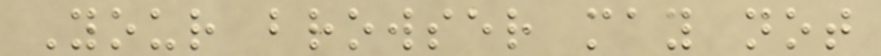Your browser may not
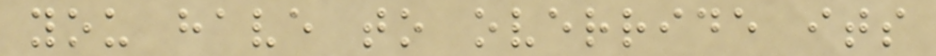you have to override its
